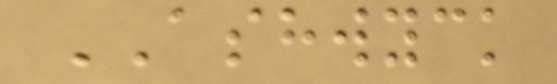ASHWYCK
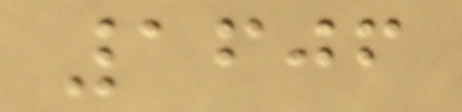1606
